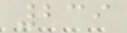239
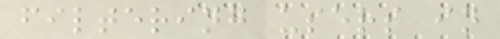filtering users in
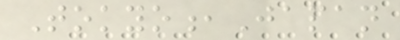Tokyo,Japan
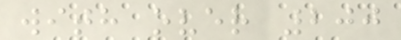with over 200
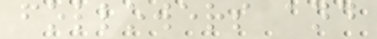followers and
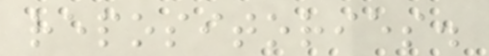repositories.
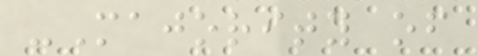-Majority of
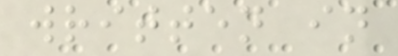written in
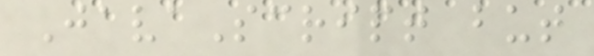JavaScript but
